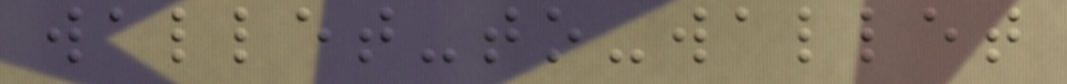wallet-to-wallet
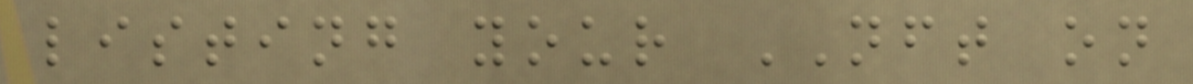listing your NFT on
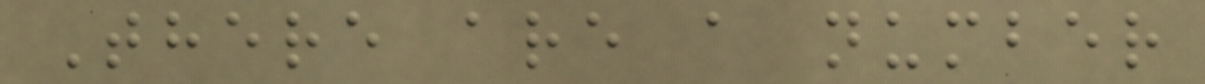There are a number
